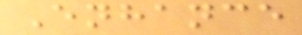Enhance
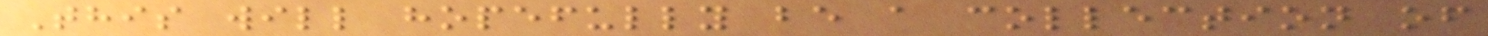This will hopefully be a collection of
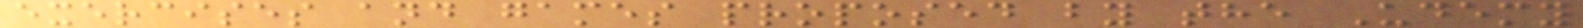exercises and games proposed by the Udemy
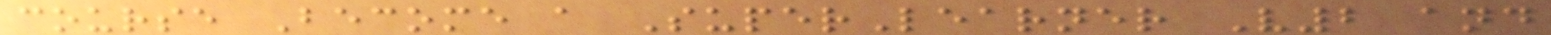course Become a SuperLearner V2 and
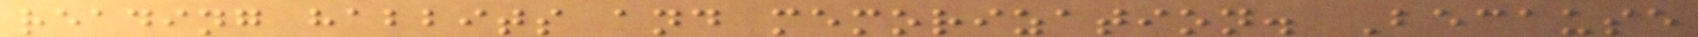reading habbits and memorization. Because
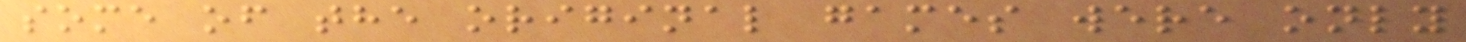some of the original games were only
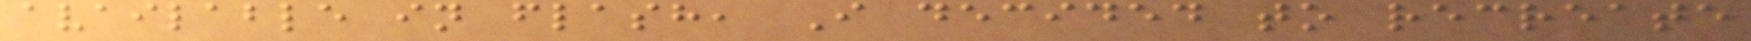available in flash, I decided to recreate
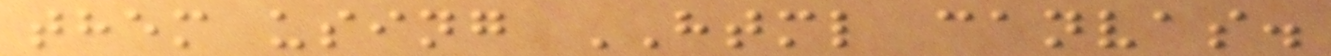them using HTML canvas.
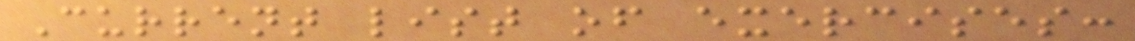Current list of exercises:
